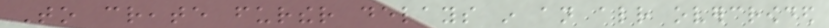To create further delays in an already overcrowded
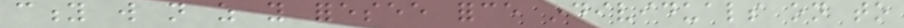city will not as you foresee force individuals on to
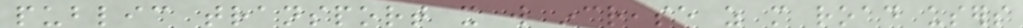public transport it will increase as more road users
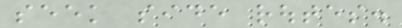seek side routes.
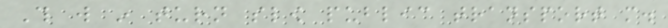This will in turn slow public transport more.
